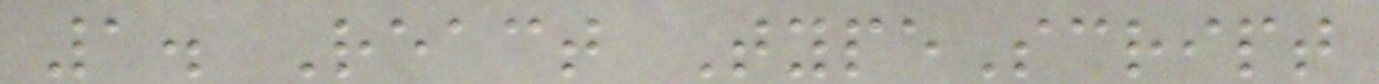1. React TypeScript
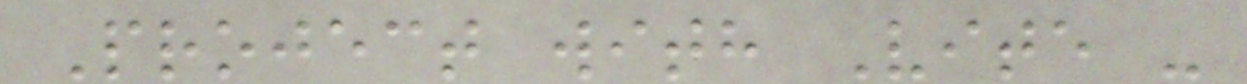Project with Vite -
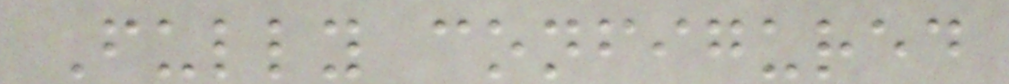Fully configured
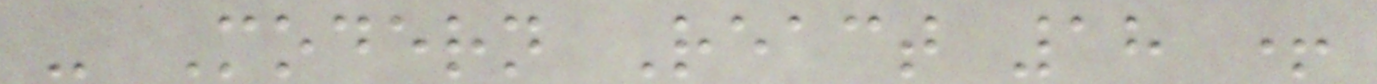- Modern React 18 +
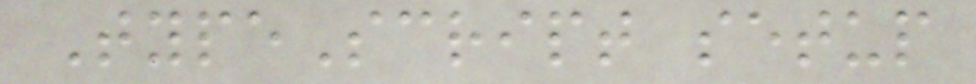TypeScript setup
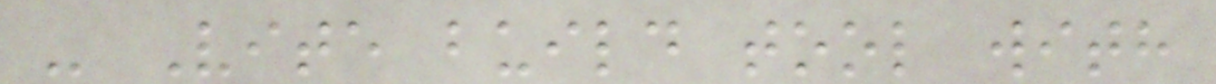- Vite build tool with
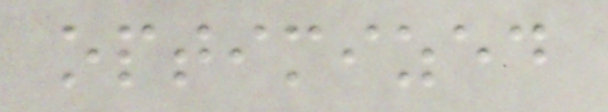optimized
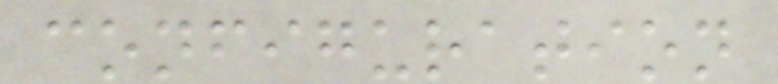configuration
